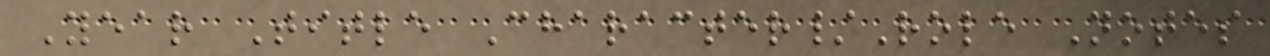Year Title Character/Role Notes
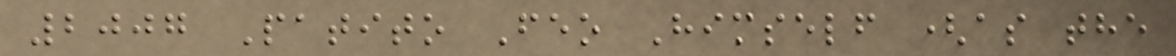2007 Patito Feo Himself (as the
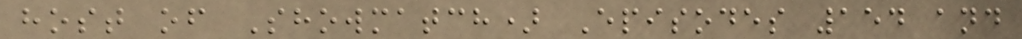host of Showmatch) Episodes 154 and
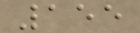155
